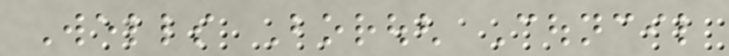Wells Borough Council
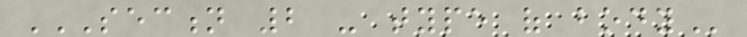SECTION 2 - TYPE OF BODY
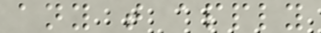any that apply
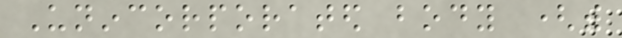Unincorporated body (with
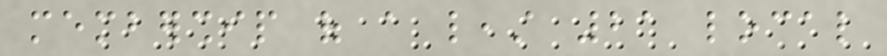membership of a least 21 local
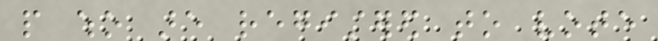people who are registered to vote
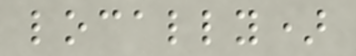locally)
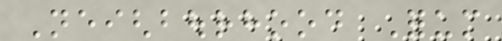Neighbourhood Forum
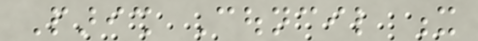Parish Council x
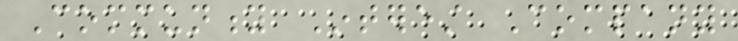Community Interest Company
